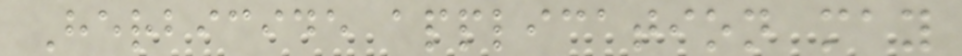Herbicide application may
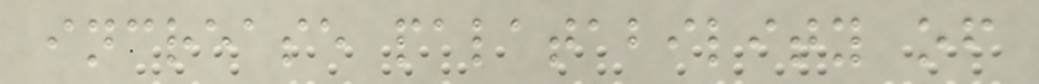increase palatability of
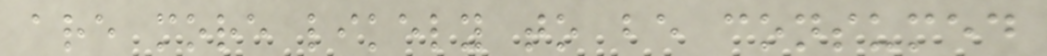are more likely to be consumed
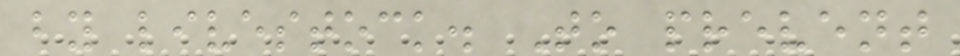by livestock. To prevent
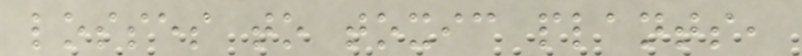losses to toxic plants,
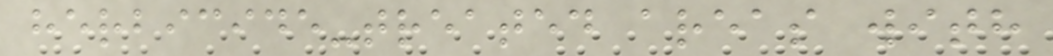herbicide-treated areas with
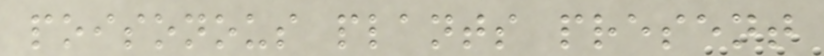poisonous plants present
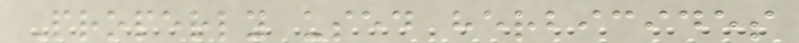Properly used herbicides
